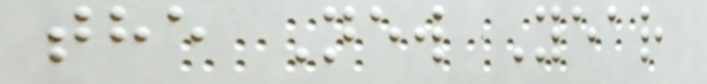the New Year
